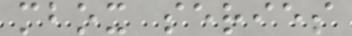mbox series
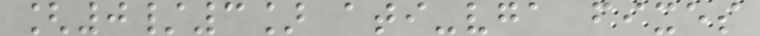[0/3] ati-vga fixes
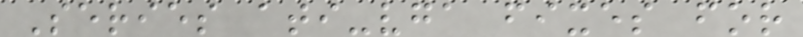Series ati-vga fixes for
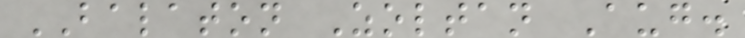BALATON Zoltan Aug.
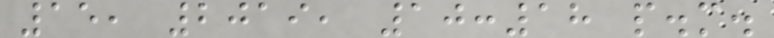15, 2019, 10:18 p.m.
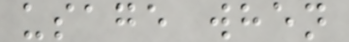usage when
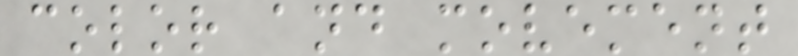color and movement
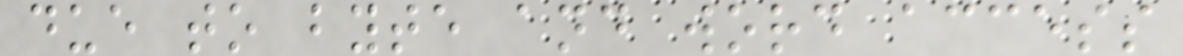due to byte and word access
